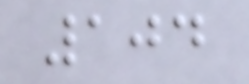104
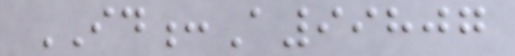ID:A99807
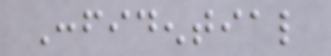Confidential
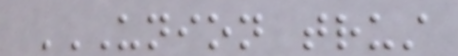UNION TRUST
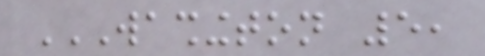WASHINGTON 5,
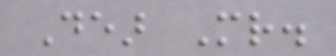Dear Mr.
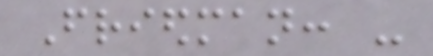Friedman: -
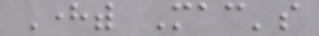Herewith Mac's
